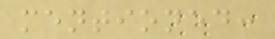mentioned:
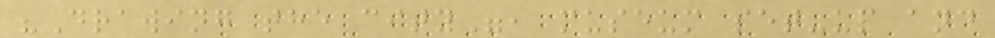"Drawing the city", museum set-up and
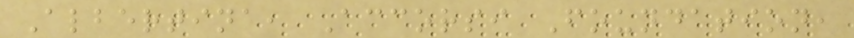Albertina, Accorsi Foundation,
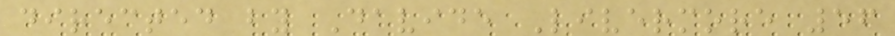directed by Davide Livermore 56
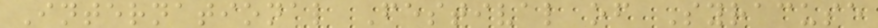International Festival of Syracuse
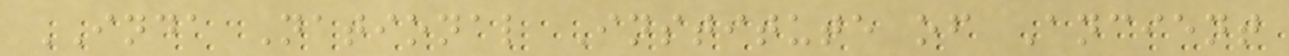INDA National Institute of Ancient
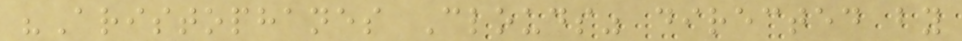"Aristophanes Clouds" directed by
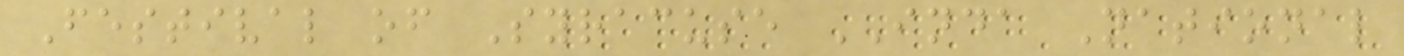Festival of Syracuse INDA National
